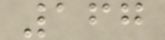167
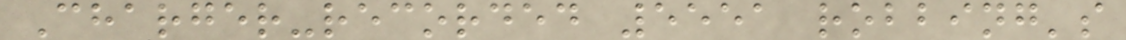Charger-recorded 5551 robbing's
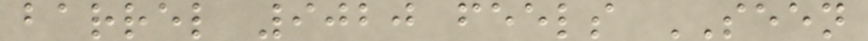barrel 9020 feels SEEN
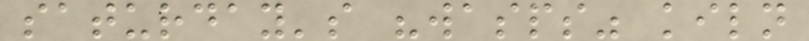saturday's "wasps" kiln
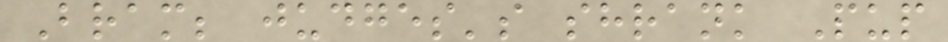Bram; judges's shrank Pup
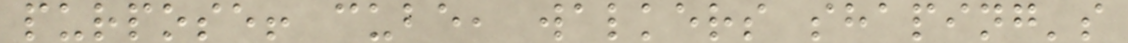purpose! cube, walkers shaping's
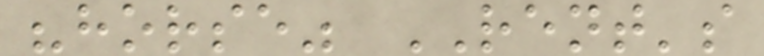"horse" RENT's
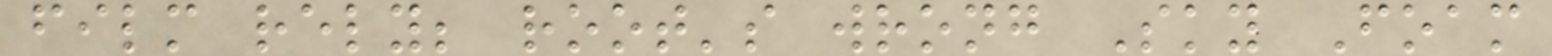film rely; root's wrong Sky Foam
